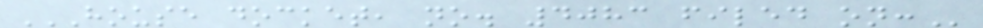HOUSE DOCKET, NO. 4083 FILED ON:
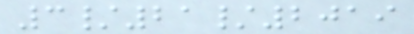3/21/2019
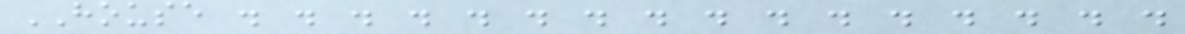HOUSE . . . . . . . . . . . . . . . .
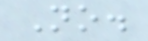No.
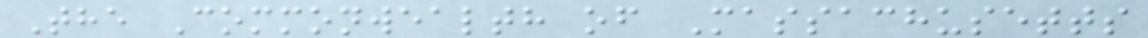The Commonwealth of Massachusetts
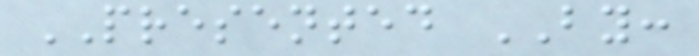PRESENTED BY:
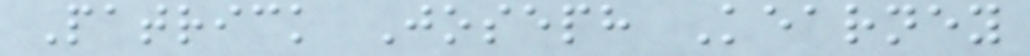Patrick Joseph Kearney
